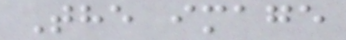The image
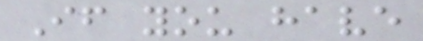If you have
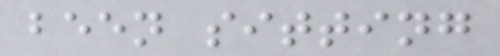been sitting
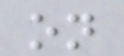on
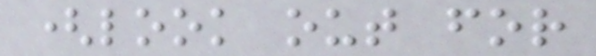(look out for
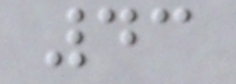43
